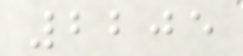2205
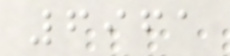6961
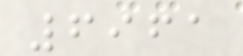6961
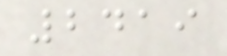2419
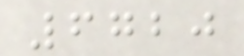6720
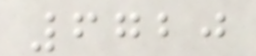6720
